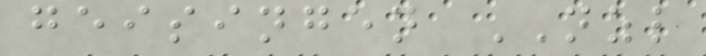geisingen NZL
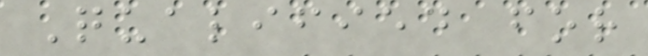Qualified for
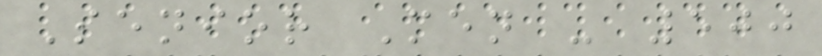Senior Men - 500
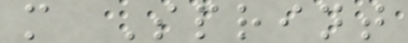m Sprint
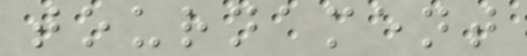tournament
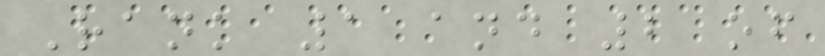Rank 1 and 2 of
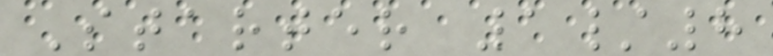Starter 1/8
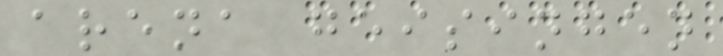arena geisingen
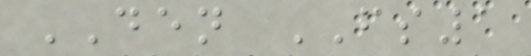DEN FS1
